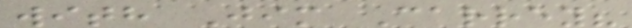with Jim Carrey?
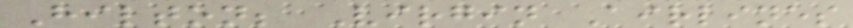Hilton; Virgin Airlines
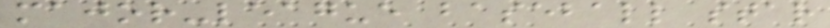major-league baseball star
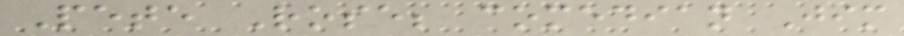Pete Rose; comedian Jim
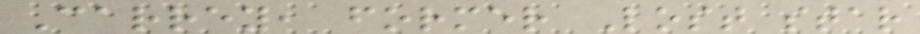Carrey, former Lost star
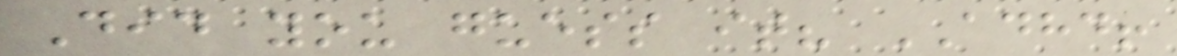Did you guess it? ADHD!
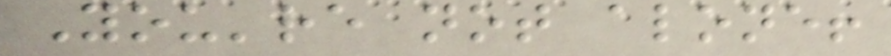You're not alone!
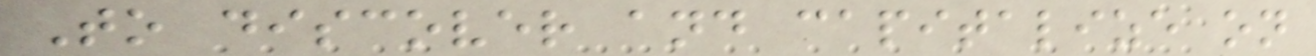To discover and capitalize on
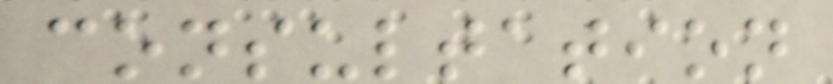consultation
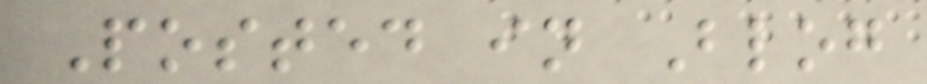Posted in Blog
